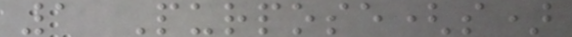1 Purpose(s)
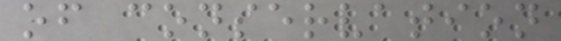of conservation
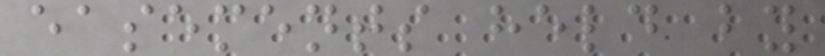easements held by
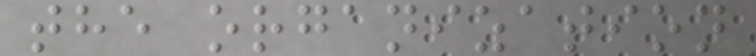the organization
